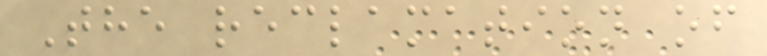The reclamation of
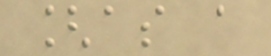[as a
